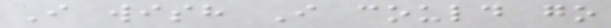I wish I could go
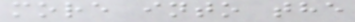more into the
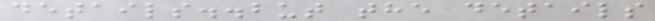details..but the details
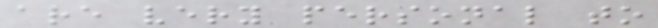are very personal to
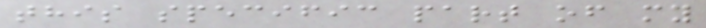this specific part of my
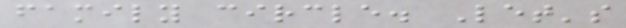family circle. Let's
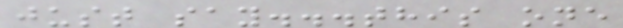just say...this one
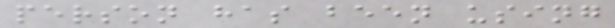person has been using
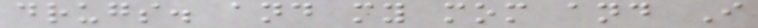drugs. and my mom and I
